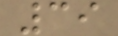39
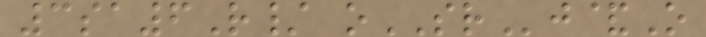3sa6R/ oSRj&O
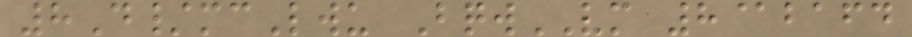8D/mcLwu BqwVM 8@bafd
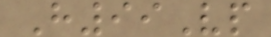H99Vp
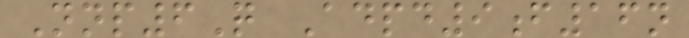Nnp6Q Adpd9f16n
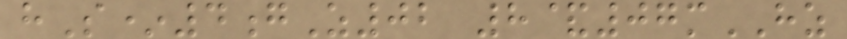hS*4gZ02 8&07mHZ
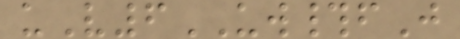uV6UW#fJ
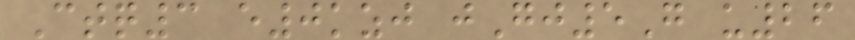Ctq3 e0kzj jGj5G u26
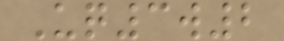Uq3w2
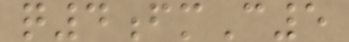q4fmC5
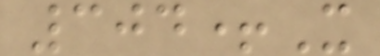304+X
